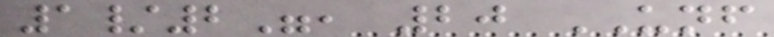1/2", 20 UNF
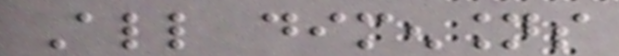All dimensions
